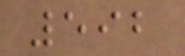592
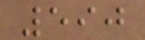590
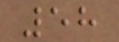58
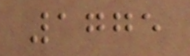1775
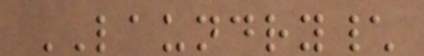LAUNDRY\
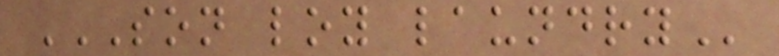SON LOY LAUNDRY
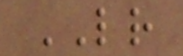LR
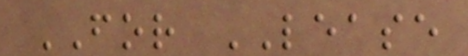FOR LEASE
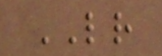LR
